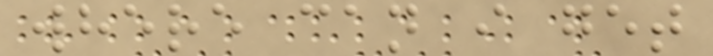where can i get
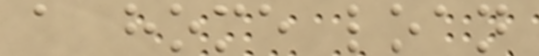a home loan
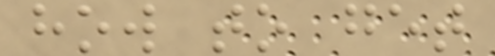how to get
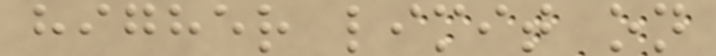higher limit on
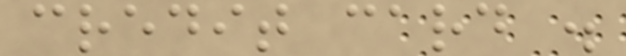credit card .
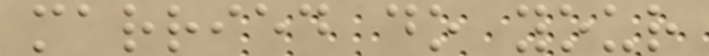married do your
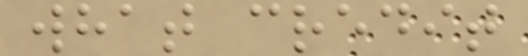what credit
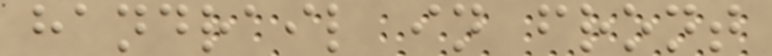handrail in front
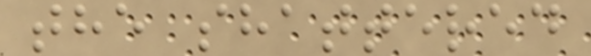the shattered
